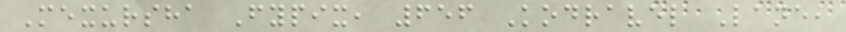Mexursha Fypix, 656 Kodravel Lane,
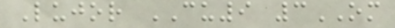Lujor CU9 3OM
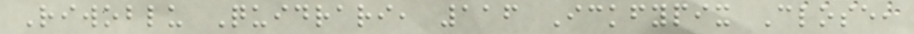Riwoblu Quidrari, 116 Ickfypix Close,
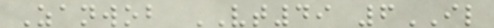Zanwob VT49 6IL
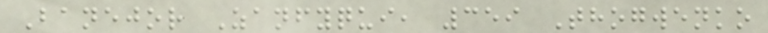Banejor Zanfyqui, 359 Thogwenko
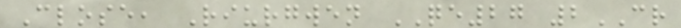Close, Riurgwen QE27 2CR
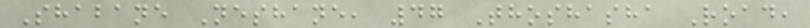Shabane Neshane, 47 Thoshasha Road,
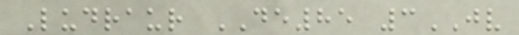Ludraur DE85 3JV
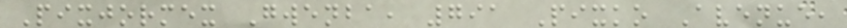Pixjormex Gwenba, 791 Pixko Avenue,
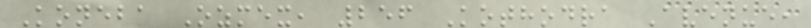Koneba Ozmex, 256 Kothodra Avenue,
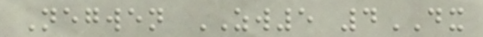Negwen ZW5 4DX
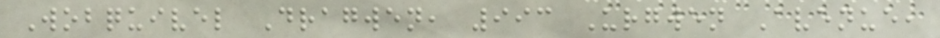Wobquivel Dragwen, 993 Urgwen Avenue,
